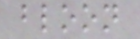bloon
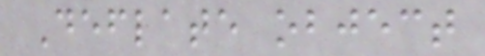Deflate object
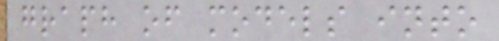graph of models into
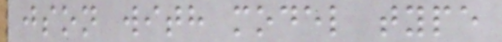json with model type
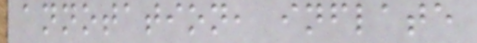annotation, inflate
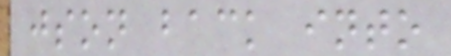json back into
